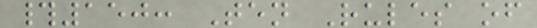#150: Ten Rules of
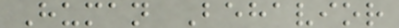Human Behavior
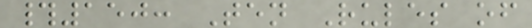#150: Ten Rules of
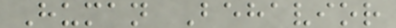Human Behavior
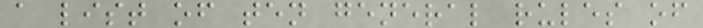a list of ten general rules of
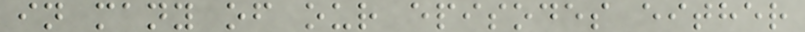in many of our episodes either
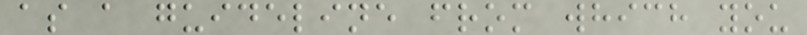as a guideline from which you
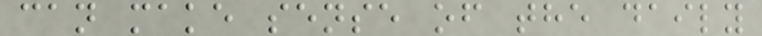can make sense of the daily
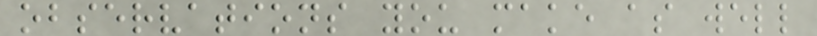observations you make as well
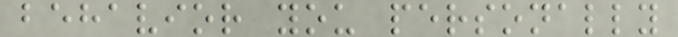behavior you personally
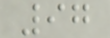97
